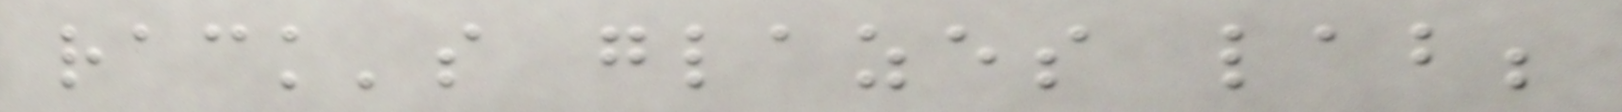rack's glazes lab;
